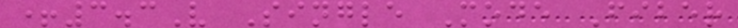+3.3V Single Mode Fiber
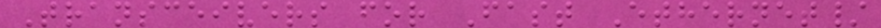Transceivers for Fast Ethernet/
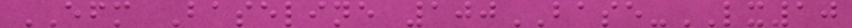EFM Baseline 100BASE-LX10
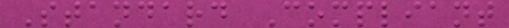Standard Compliant
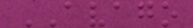AVAGO
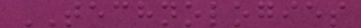TECHNOLOGIES
